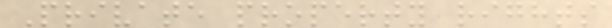Private property rights
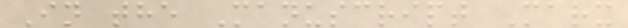In the Manuscript Marx
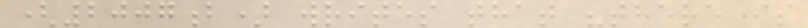(2007b) writes that "there is
